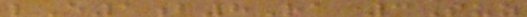lE1b8Ra 3Suz
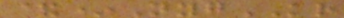&*NygKR
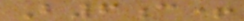B6c+
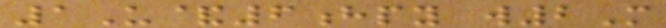1U&6hpy w2M
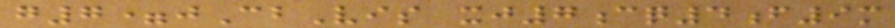g7=jCbVis xj7cq4f9m
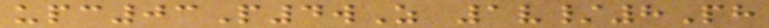upc03P4wZ 1v/8Ph
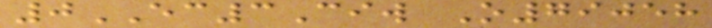0EC3Ciw O79058
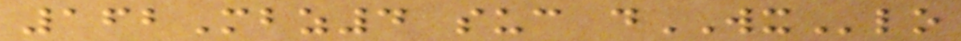162Mbz4 suc dWXlo
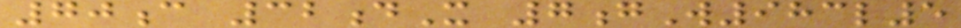70c 32dX 7gW983l5
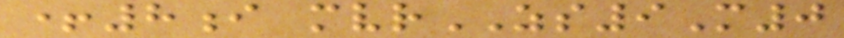+8i mvrZS9M0
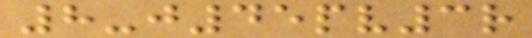8-j45pv3r
